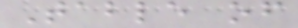Table of
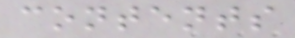contents
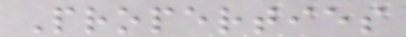Properties
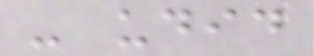- udid
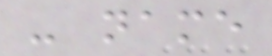- name
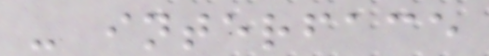- interface
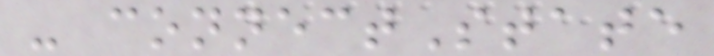- connectState
